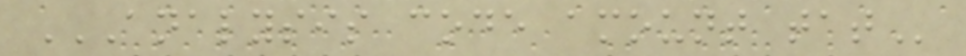ANALYSIS CODE AMOUNT TAT
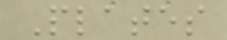Plates
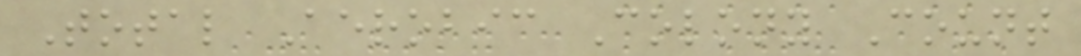Total Aerobic Colony Count
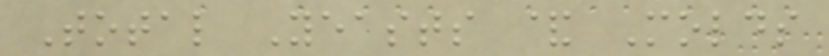Total Yeasts & Molds
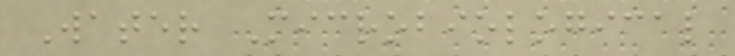Water Microbiological
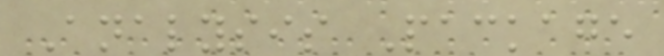Analysis Package
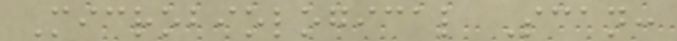Microbiological Scan:
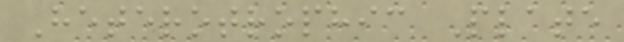Heterotrophic Plate
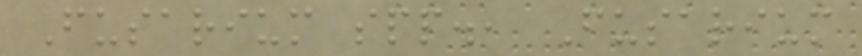Fusarium spp., Fusarium
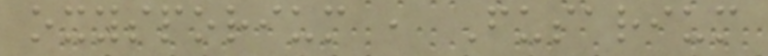oxysporium , Fusarium
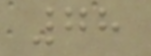78
